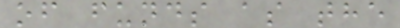of funds as the
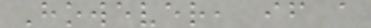However, if a
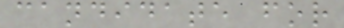candidate for
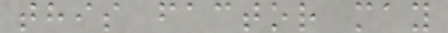this factor may
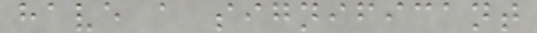have a significant
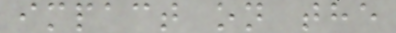impact on the
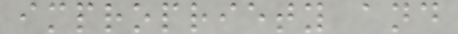impropriety and
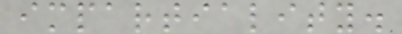impartiality.
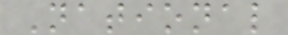National
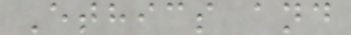Ethics and
